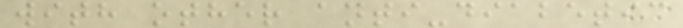with other anti-diabetic
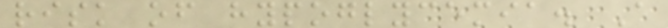risk of hypoglycemia. A
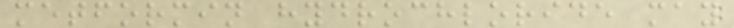metformin hydrochloride may
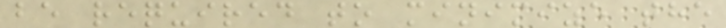be required to minimize the
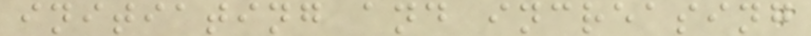initiating and increasing
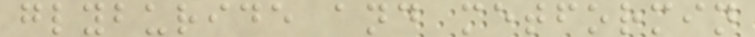glyburide and metformin
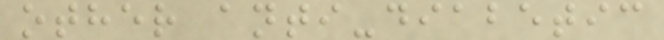other anti-diabetic
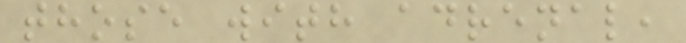those with adrenal,
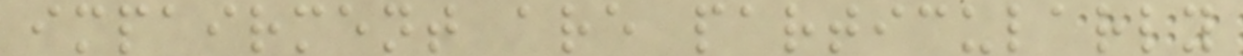impairment are particularly
